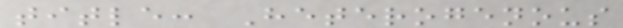title: Heterogenous
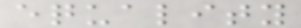equality
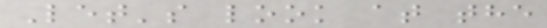Let's look at the
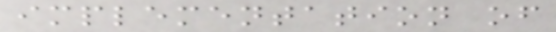implementation of
